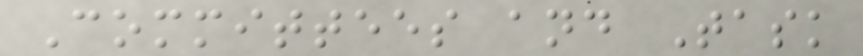Committees and Task
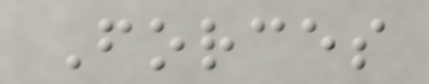Forces
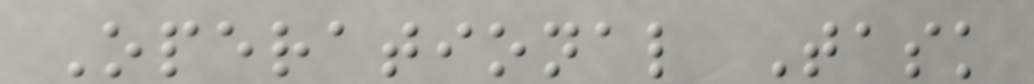Operational Task
